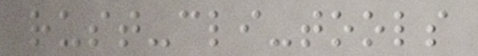rust-cli-tools
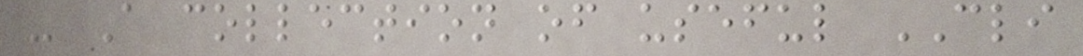- A collection of useful CLI
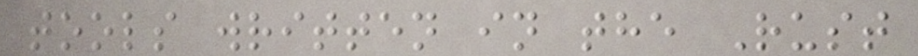tools written in the Rust
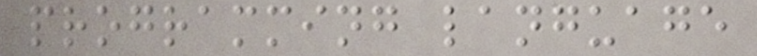programming language
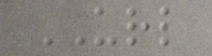URL
